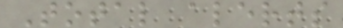Total alerts
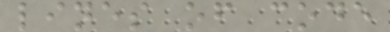lines of code
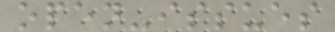open-issues
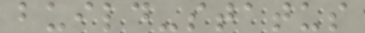build-status
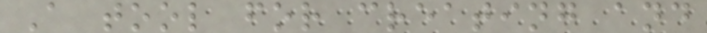A tool for creating and
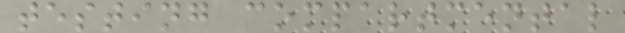testing compartmental
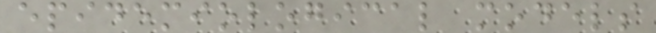epidemiological models
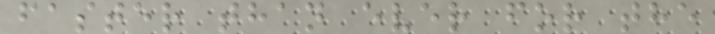faster than ever for the
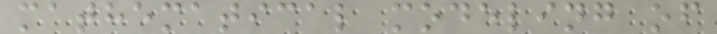mathematical modeling of
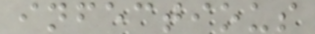infectious
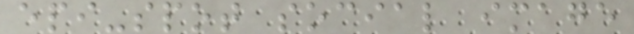epi-spot social image
